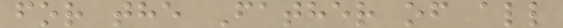for the Father of all
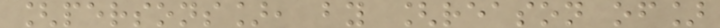[persons], by [reason of]
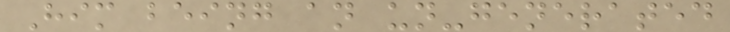Him being an un-generated
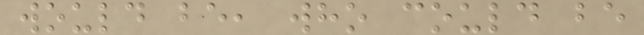would be, who could be
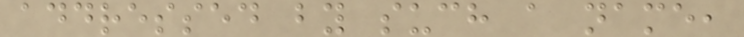addressed by such a name,
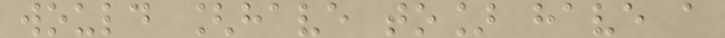would [have to] have a
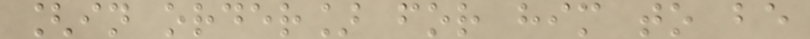[in order] for him to be
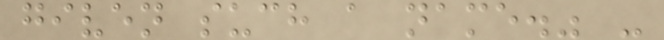given such a name." -
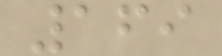169
